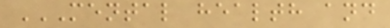MENTAL HEALTH AND
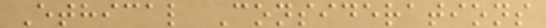Ethical Considerations
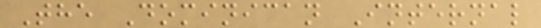The Dominican Internal
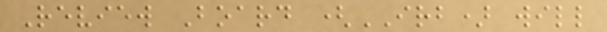Review Board (IRB) will
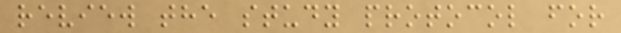review the study protocol for
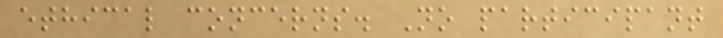ethical concerns. No participant
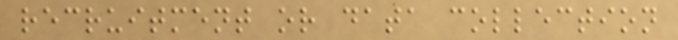recruitment or data collection
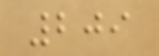209
